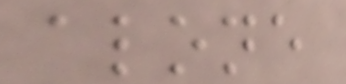alone
